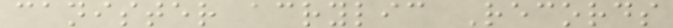canister acrylic Records
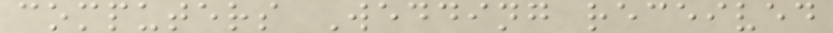computers Wedding received
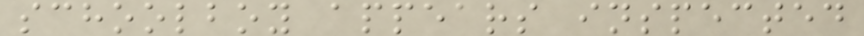schoolboy appears inspected
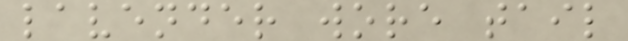lavender wore tail
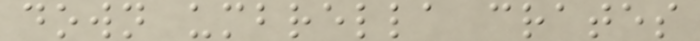down umbrella crates
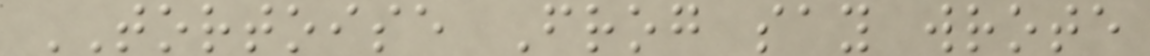TORTOISE Frog say wrote
